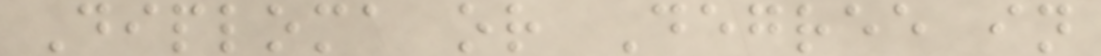Diploma or Degree in
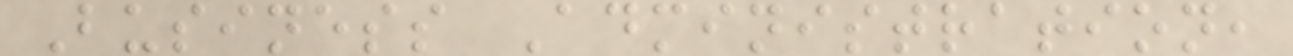Business Administration,
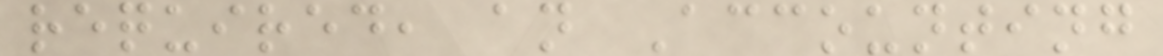required, an Accounting
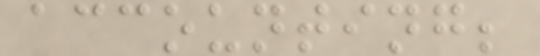accounting;
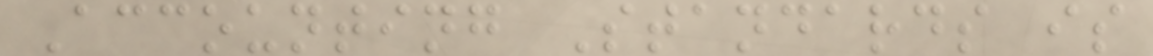Accounting Standards is
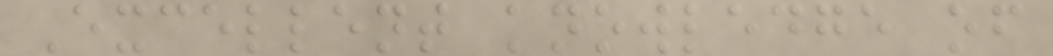Excellent knowledge of
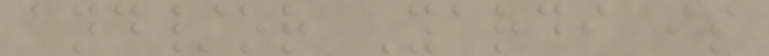and/or Yardi is
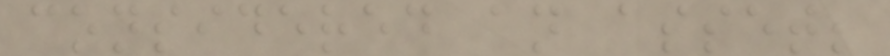considered an asset;
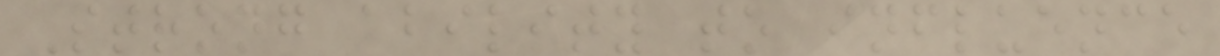Strong ability to influence
